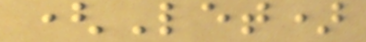(Let)
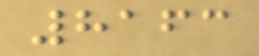8163
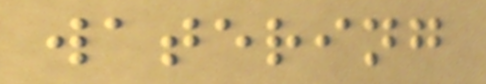watering
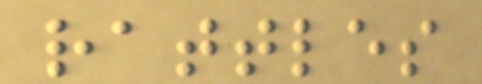rattles
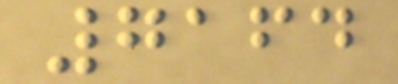7164
